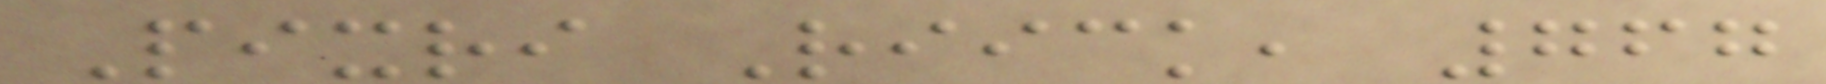Pixri Riick, 767
